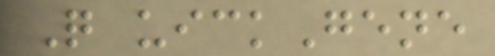Q uickGene
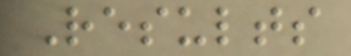Results
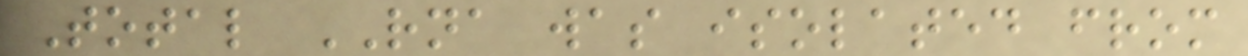Total RNA was isolated from
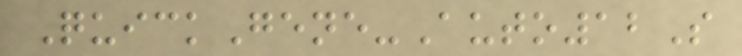QuickGene-Auto12S
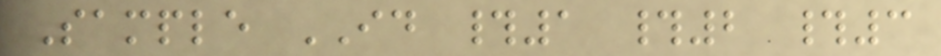Sample ID #1 #2 #3
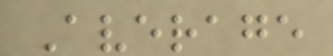Average
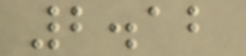2.12
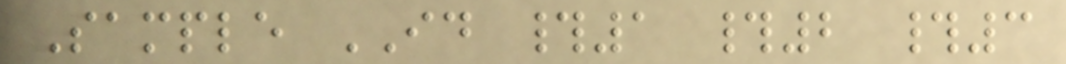Sample ID #1 #2 #3
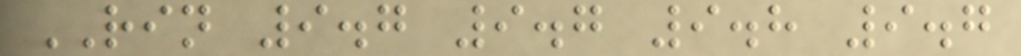RIN 9.7 9.7 9.8 9.7
